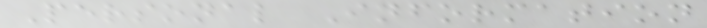Personal Information
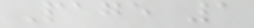Page 1
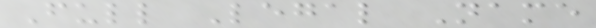Full Legal Name
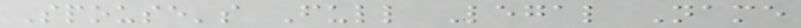Spouse's Full Legal Name
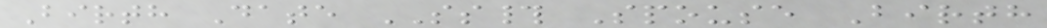Birth Date SS# Spouse Birth
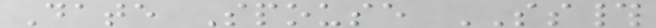Date Spouse SS#
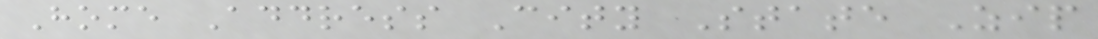Home Address City State Zip
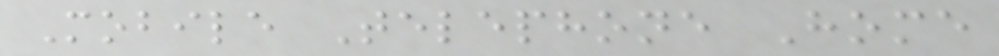Mobile Telephone Home
